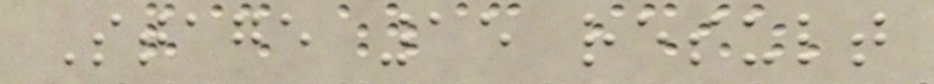Stage 15 result
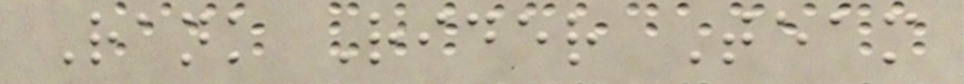Rank Rider Team
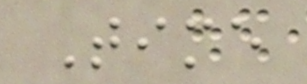Time
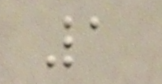1
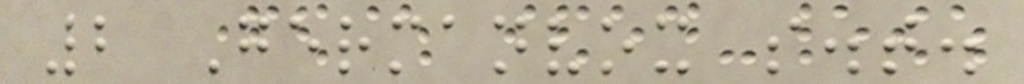2 Germanvox s.t.
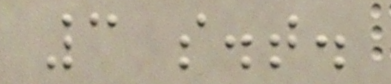3 s.t.
